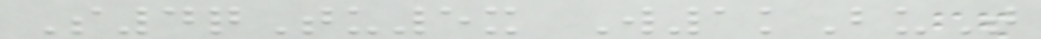S4qTu5x W1kBuT
